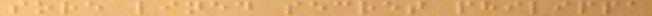sore lined secret philippa
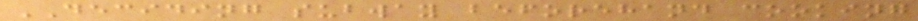DECIDING subway beforehand cooking
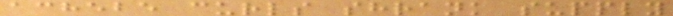achebe curls shrank supply
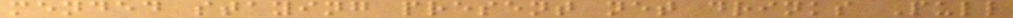mended staying present net drinks Pull
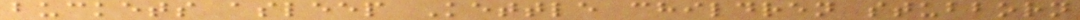buckets asleep Kettle children stubborn
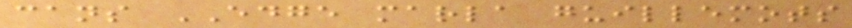cans EDGE marla guillemots
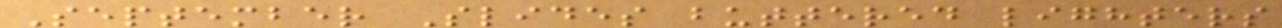September Slides buttered lighters
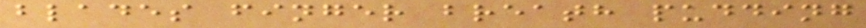blades finger breath pudding
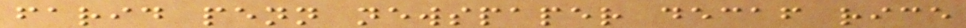farid penn newspaper decaf rice
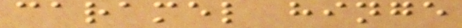caramel hinge
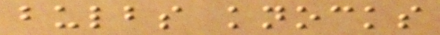bulbs knocks
